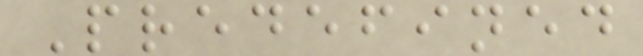Predefined
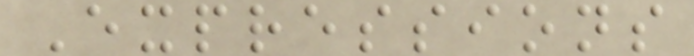Expressions
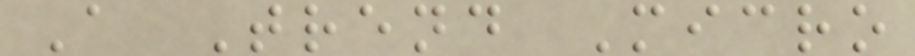A Trend Micro
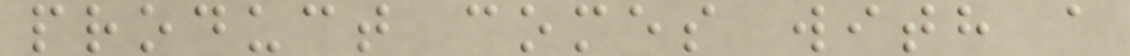product comes with a
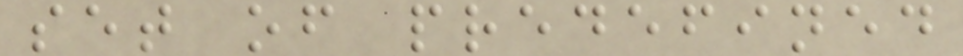set of predefined
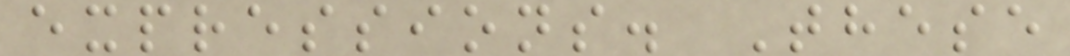expressions. These
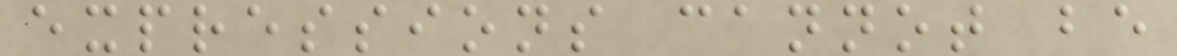expressions cannot be
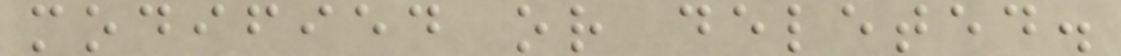modified or deleted.
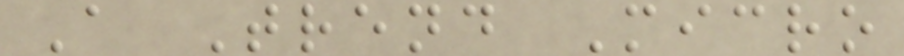A Trend Micro
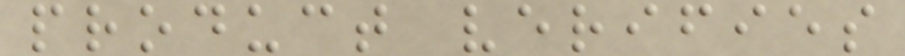product verifies
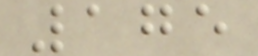175
